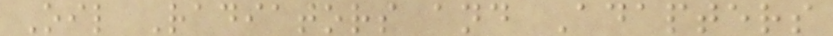Oil Radiators and Adapters
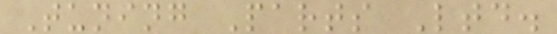Tuning Parts Ltd.
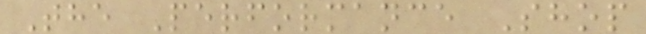The Performance Shop
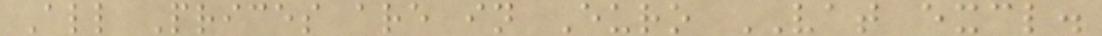All Prices are in Euro VAT excl.
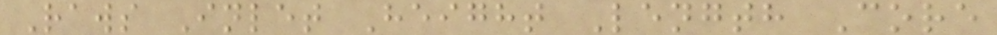Raws Inlet Height Length Core
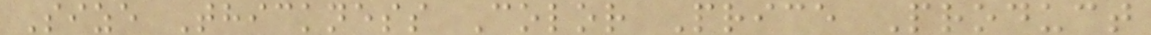Size Thickness Color Price Product
